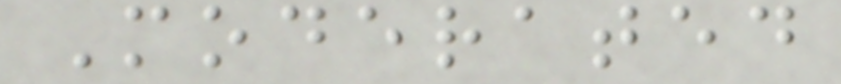Moderated
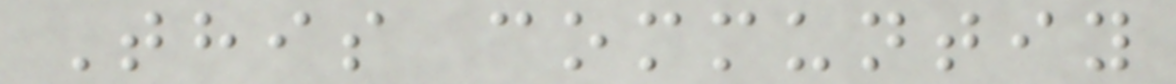This communtiy
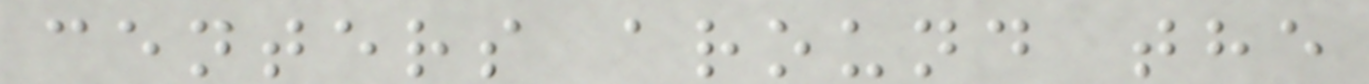centers around the
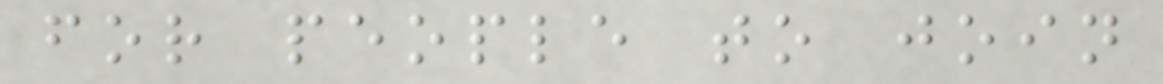for people to join
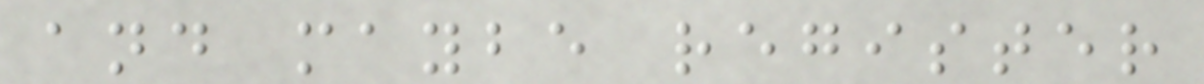and maybe register
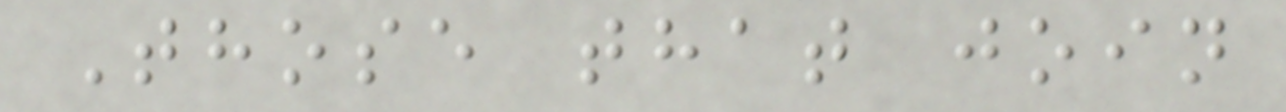Those that join
